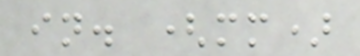in. (mm)
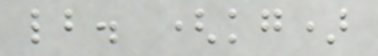lb. (kg)
